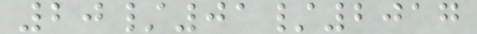20/01/2017
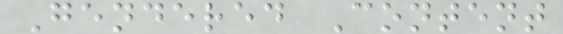Gendered Content
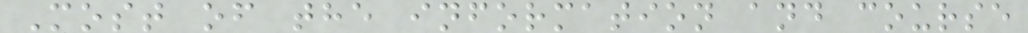Most of the information and course
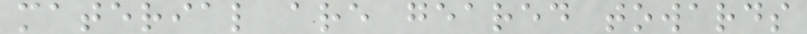material are geared towards
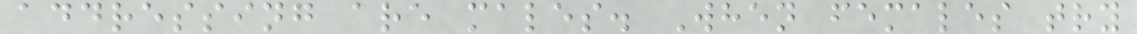addressing are males. When females try
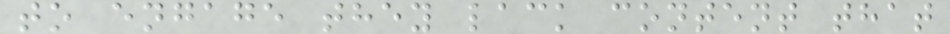to engage they lack content that
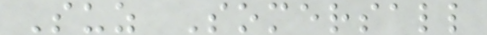Suz Somersall
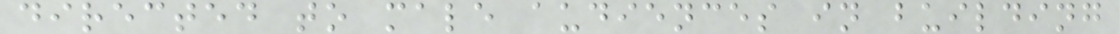directed to male audiences in building
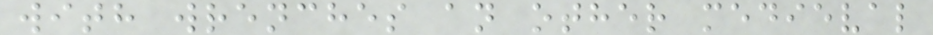with wrenches an other medieval
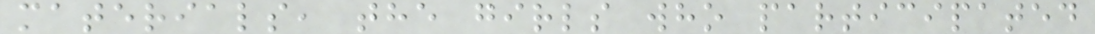materials, the girls who participated
